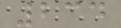234
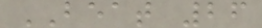BEAT 26
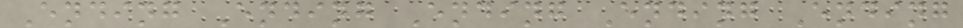Ending Ending Ending Ending Ending
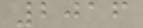2016
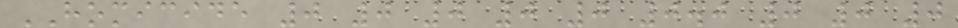HOMICIDE 0 0 0 0 0 0.0 0 0 0
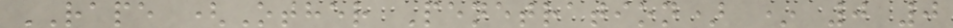RAPE (Other Penetration) * 0 0
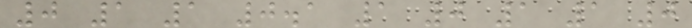0 1 1 0.1 1 0 1 1 0
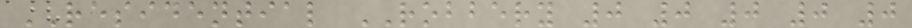RESIDENTIAL ROBBERY 0 0 0 0 0
